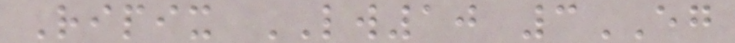Ripix LW10 3EG
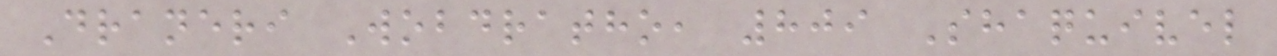Draneri Wobdratho, 809 Shaquivel
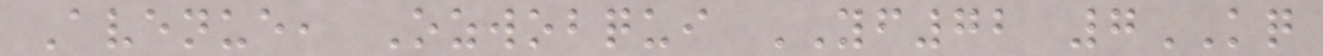Avenue, Ozwobqui YF72 7KQ
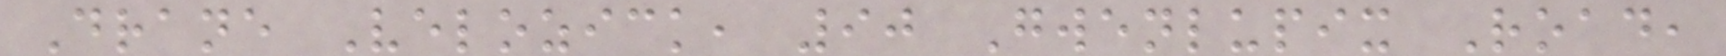Drane Velozick, 90 Gwenlupix Road,
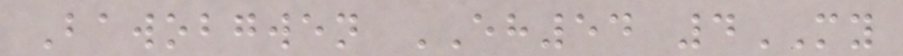Bawobgwen EH54 4MY
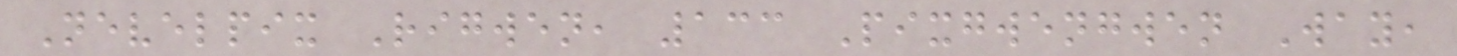Nevelpix Rigwen, 133 Pixgwengwen Way,
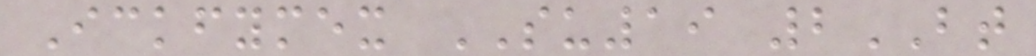Ickfymex SU19 2BT
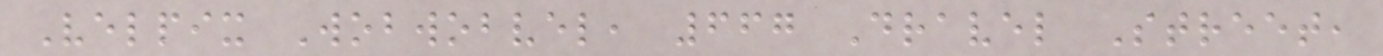Velpix Wobwobvel, 667 Dravel Street,
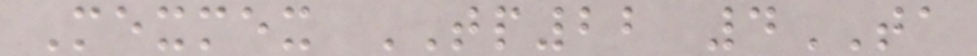Mexmex TP22 4TA
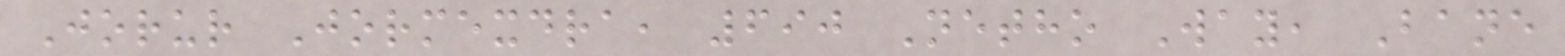Jorur Jormexdra, 690 Netho Way, Bane
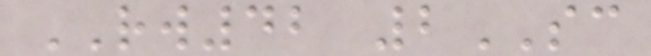RW42 2SC
